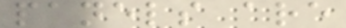panels are
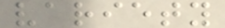variety
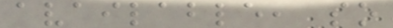available, so
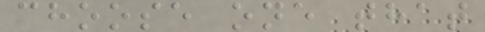choose one that
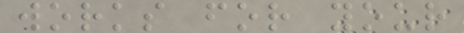works for your
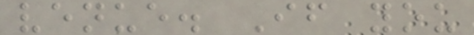venue. If you
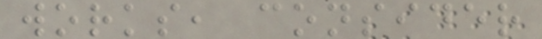works, consider
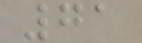71
